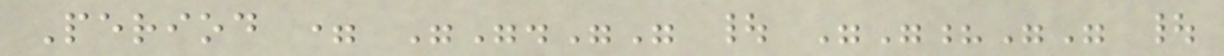Period = ""."" | ""?"" |
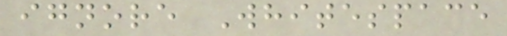ignore Whitespace
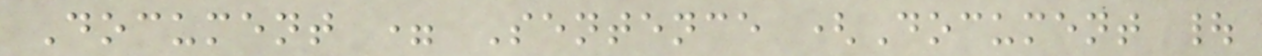Document = Sentence (Document |
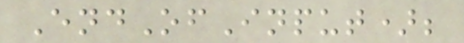EndOfInput);
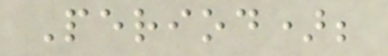Period);
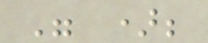" );
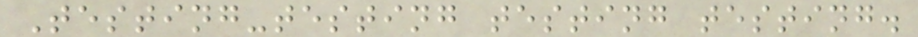Testing-testing testing testing.
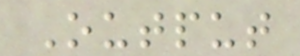Output
